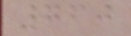760
